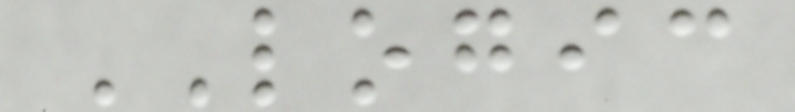LOGIC
